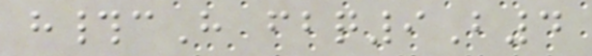h#cH fbq9B4
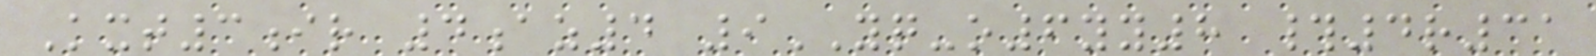Kxt3ir 4az4 9YQ-o6yy8 #4r31
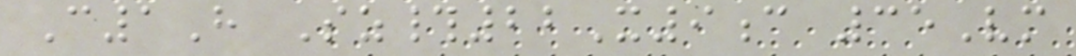C1H Sz#22X9c 35Vm
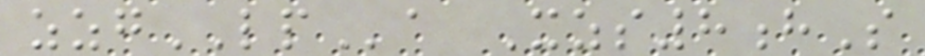zzgLPa Xzs8hS
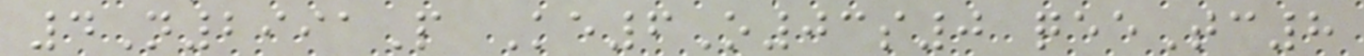4N2991P Ke6O03s0 qeeTc8
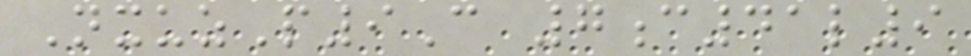NxuzP9C 7c41l9
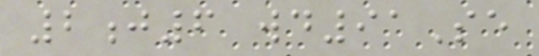2j6 wd91Se
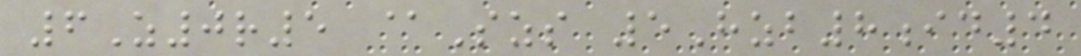6Z0r5 @Szs 5Hzb8id4
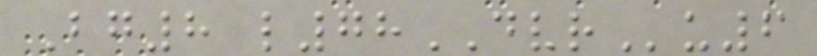Bg8 l78DVRu6
